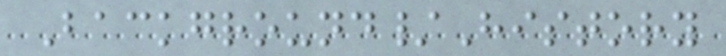Background/History
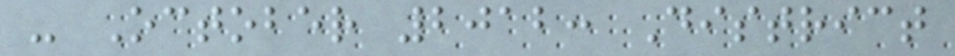- October 2012: District
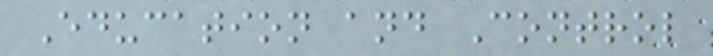Education and Control
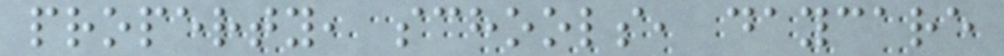property, schools, daycare
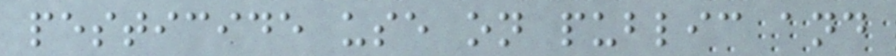pesticide use on public and
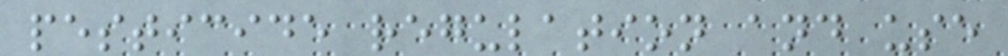pesticide regulation and use
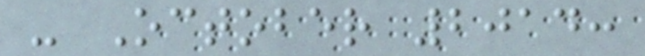- October 2014:
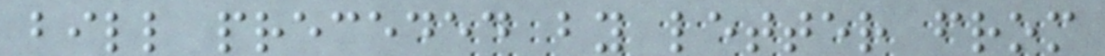bill preceded by letter from
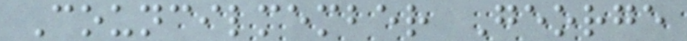Councilmember George
